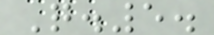Q.5.
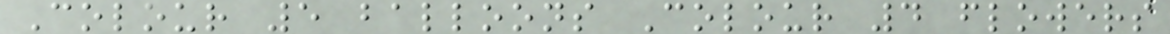Colour 5 balloons Colour 4 flowers
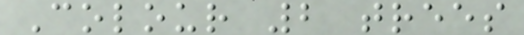Colour 2 trees
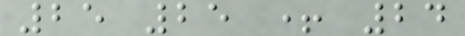25 25 + 24
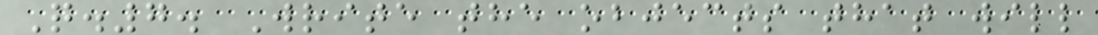Q.7. Write the objects that will
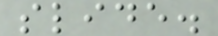slide.
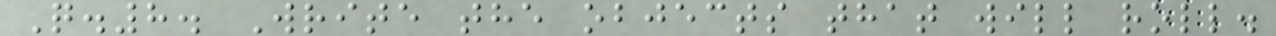Q.8. Write the objects that will roll.
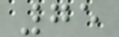75
